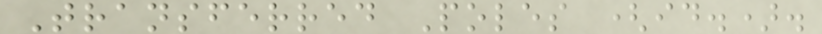Transferred Poles (id.).
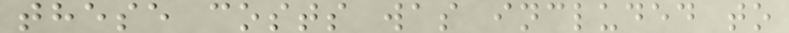these costs was included to
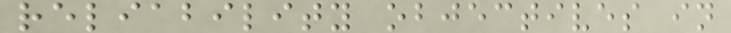reliability objectives in
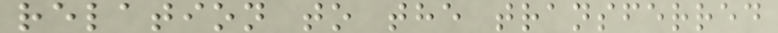relation to the transferred
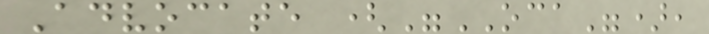Advocate ("OCA"),
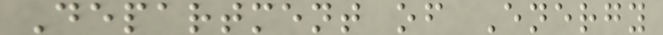Department of Energy
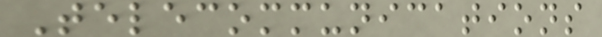Telecommunications
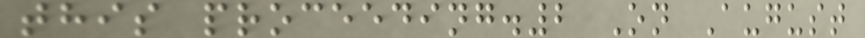this proceeding.2 On August
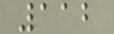112
